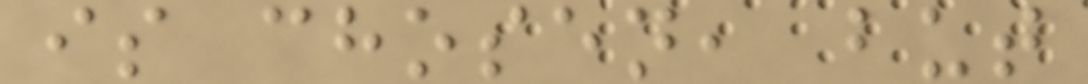is chosen, but
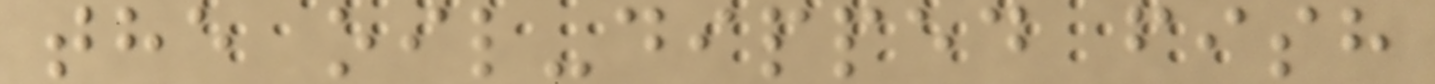the oil-dipped fish
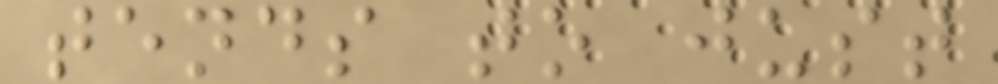tends to just
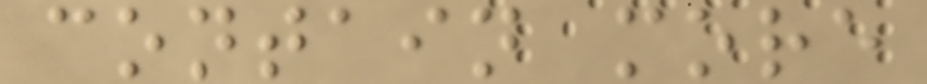contain more
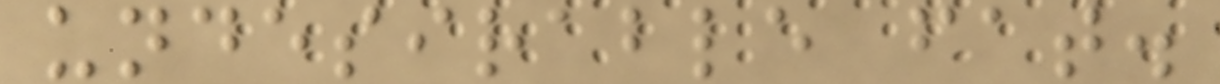undesirable fat.
